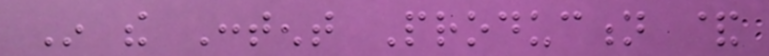In the Content Production &
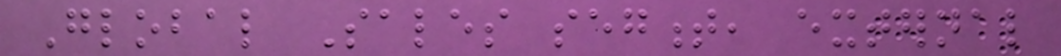Global Sales segment, external
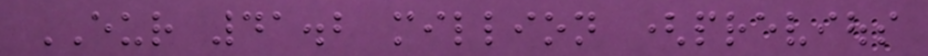EUR 41.2 million (previous
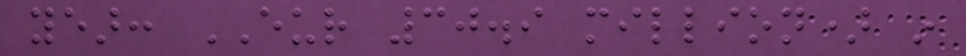year: EUR 30.9 million) in
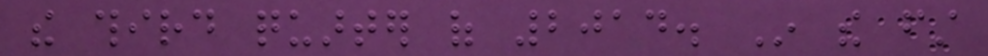the third quarter of 2014. In the first
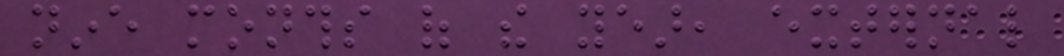nine months of the year, external
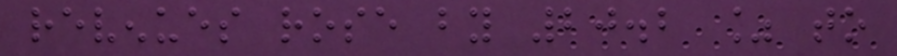revenues rose by 20.2 % to
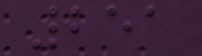251
